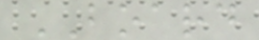BOARD
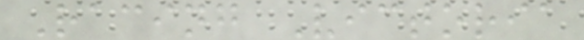Racing Victoria
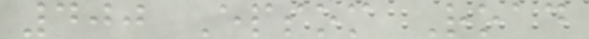400 Epsom Road
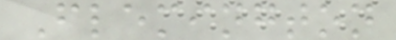Flemington
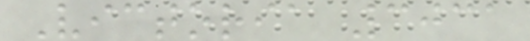Victoria 3031
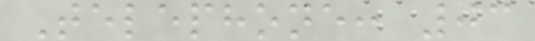Telephone: 03
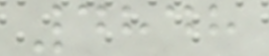4848
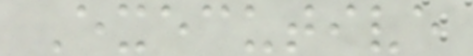Executive
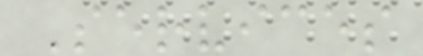Services
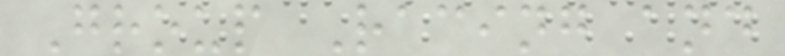Group Racing and
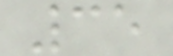35
